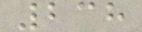238
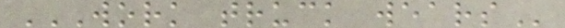WORK TRUCK WEARS
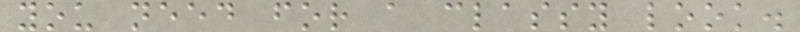you need for a classy look.
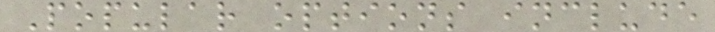Popular options include
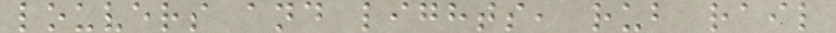louvers and lights, rub rail
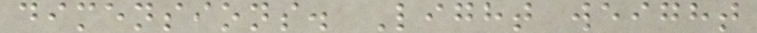dimensions. Light weight
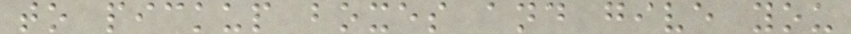to pickup boxes and give you
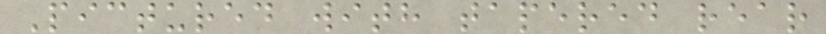Pictured with tapered rear
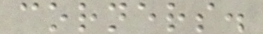corners.
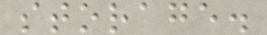storage.
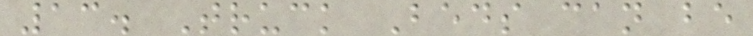13. Truck Beds can be
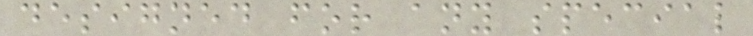designed for any special
